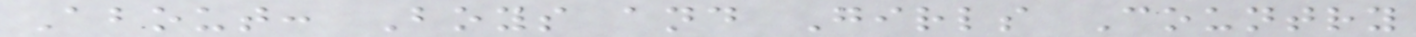About: Boys and Girls Country
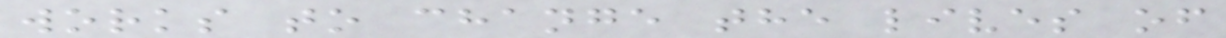works to change the lives of
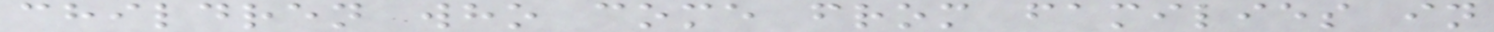children who come from families in
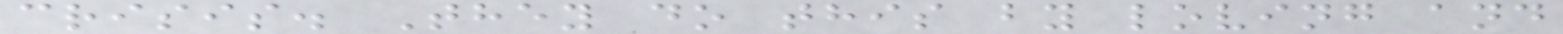crisis. They do this by loving and
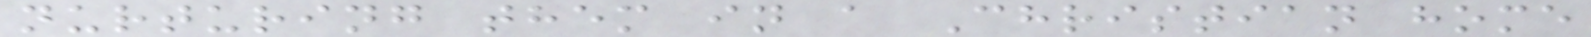nurturing them in a Christian home
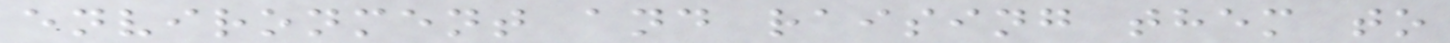environment and raising them to
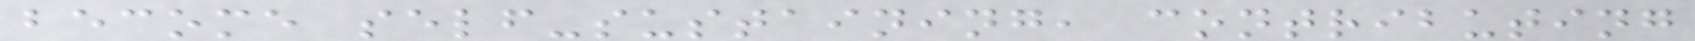become self-sustaining, contributing
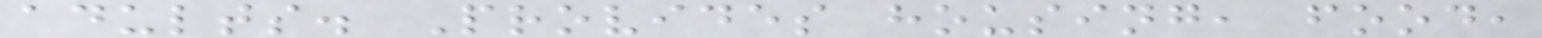adults. Provides housing, food,
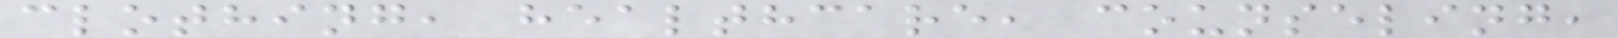clothing, healthcare, counseling,
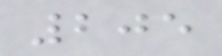205
